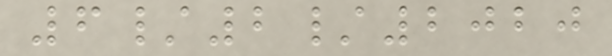6/2/2020
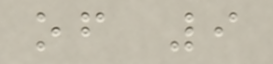of 9
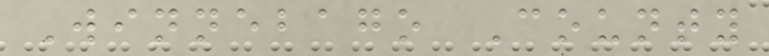Winnebago County
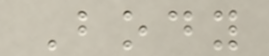Body
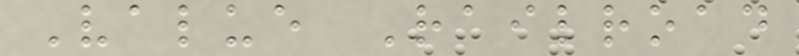Value Railroad
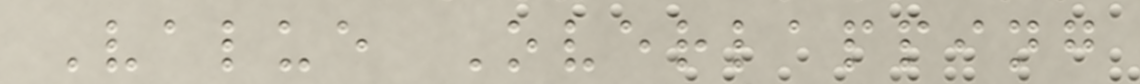Value Overlapping
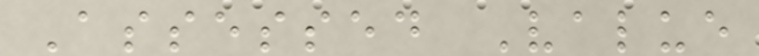Assessed Value
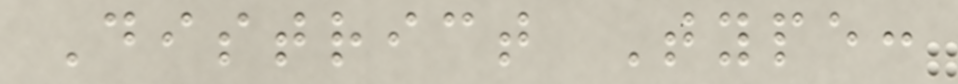District Type:
